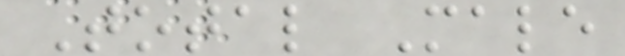Total Male
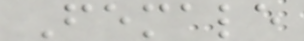Female
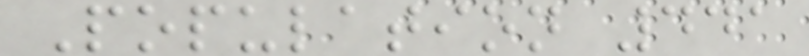Population 441
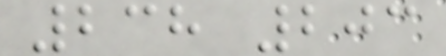238 203
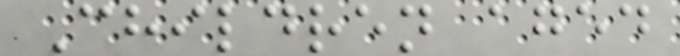Children aged
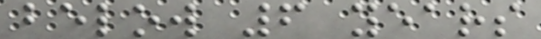below 6 years
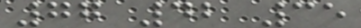77 42 35
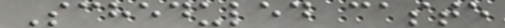Scheduled caste
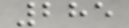285
